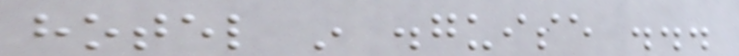hotel in disguise ...
